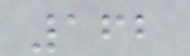162
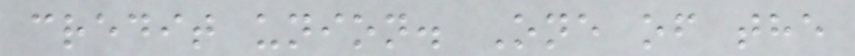credit union. One of the
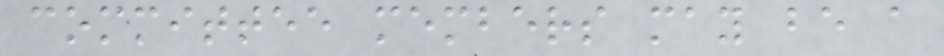committee members may be a
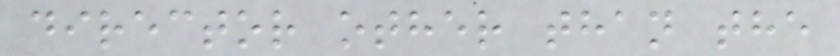director other than the
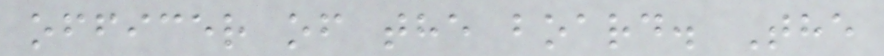officer of the board. The
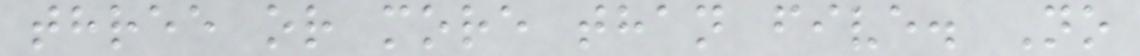three or more than five. No
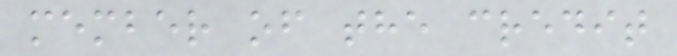member of the credit
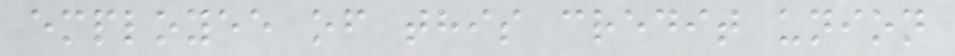employee of this credit union
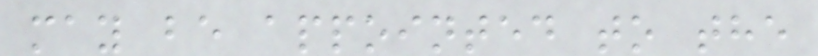may be appointed to the
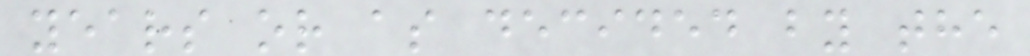years or as decided by the
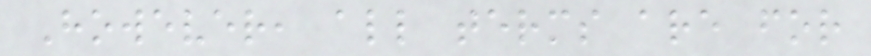However, all terms are for
